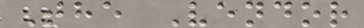The Vendor
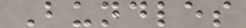Bundles
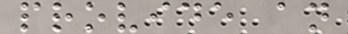provide an
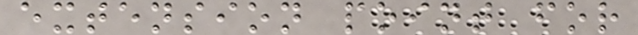extension point for
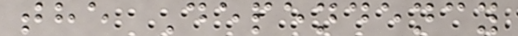the Dependency
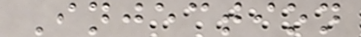Injection
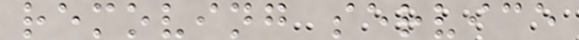removing service
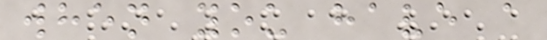when you have a
